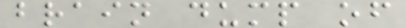brain dump of
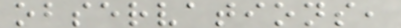observations,
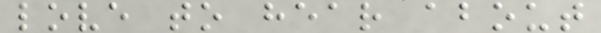love to hear about
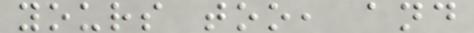yours too, and
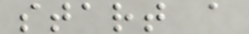start a
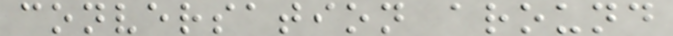conversation around
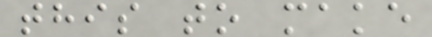this to make
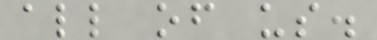all of us.
